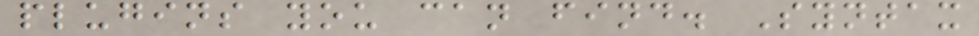plugins you can find. Syntax
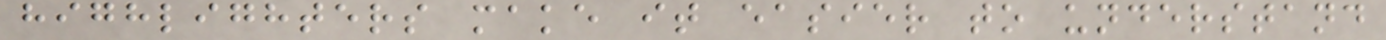highlighters make it easier to understand
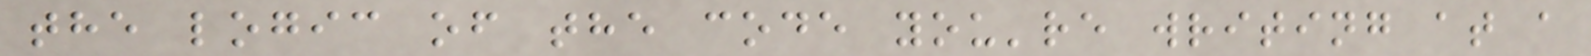the logic of the code you're writing at a
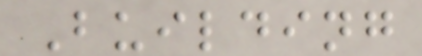Building
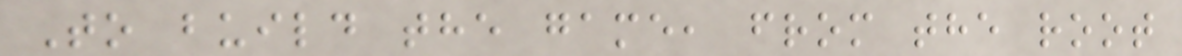To build the game, from the root
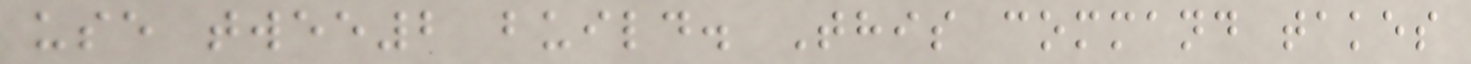use twee2 build. This command takes
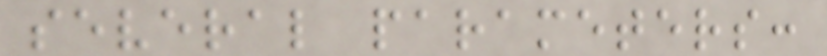several parameters:
